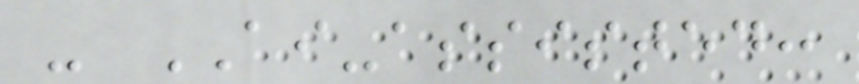- AI-assisted:
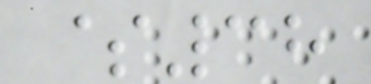$38
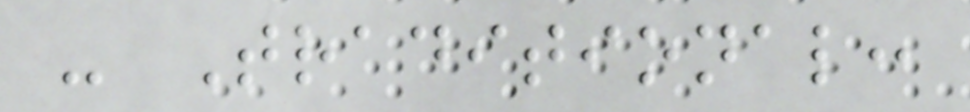- Traditional:
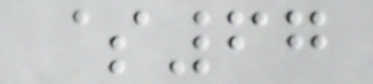$67
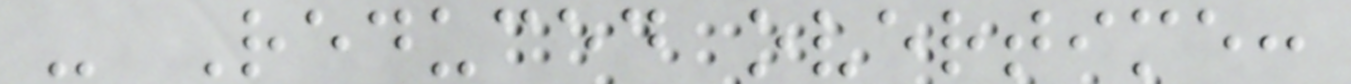- Reduced overtime:
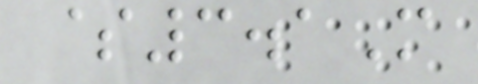$3.1M
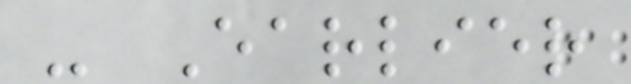- Earlier
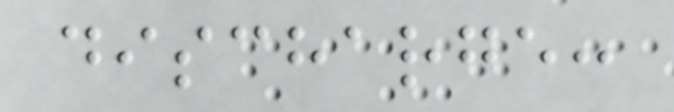discharge:
